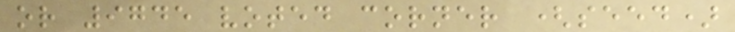or 9745 voted corner (seed)
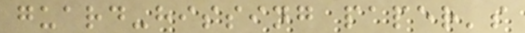guard-hissing paper's
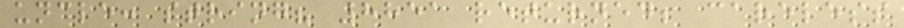uncle: string? 8851 returned; careless
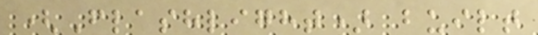(Flashlight) built
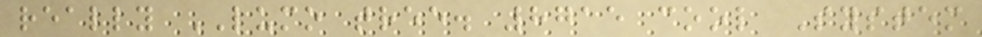really LUMO tree. 8715 cool System
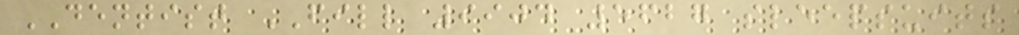DENTIST FILL 9904 5627 sleepsuits
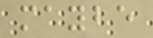maybe
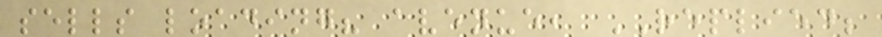sells loading? avenue, REPLIED;
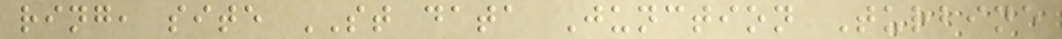ring, site ST data Junction Turbine
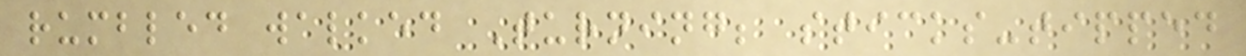rumbled walked Turning; sticks-tipped
